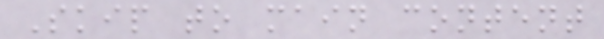Skip to main content
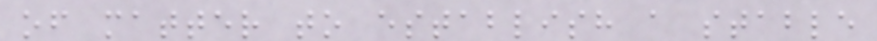of matter to establish a stable
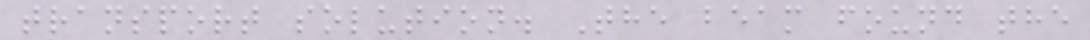transport solution. The beam found the
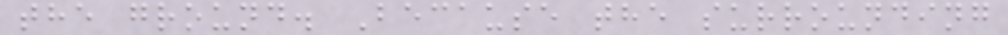the ground. Because the surrounding
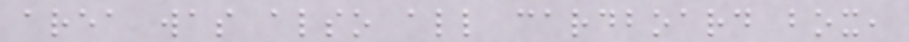area was also all cardboard box,
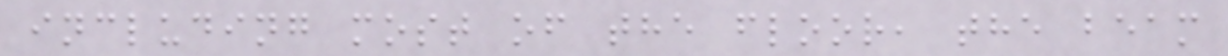including most of the floor, the beam
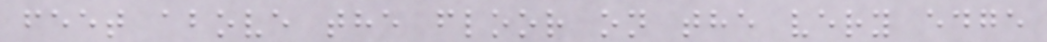feet above the floor on the very edge
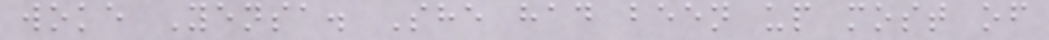woke Yensa. She had been up most of
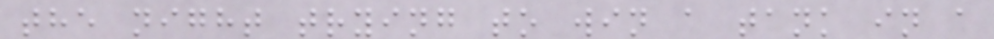the night trying to win a tank in a
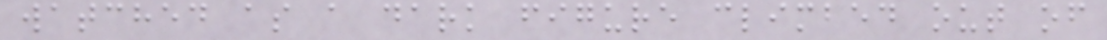watched as a dark figure climbed out of
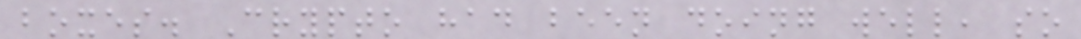boxes. Crypto had been doing well, so
